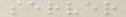server
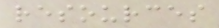resources
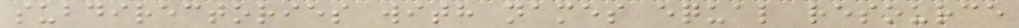subdirectories with names equal resource
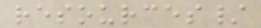resources/
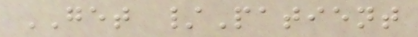GET /Patient
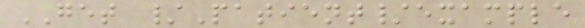GET /Patient/example
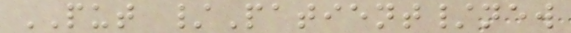PUT /Patient/new
